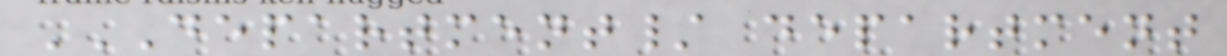DEPARTMENT/ DEPARTMENT
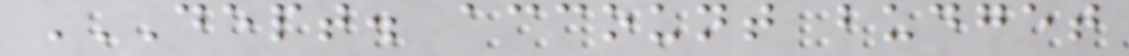DEPT. ACCOUNT BUDGET
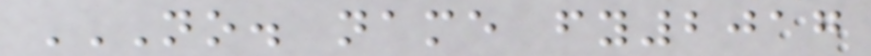NO. NAME FY2017
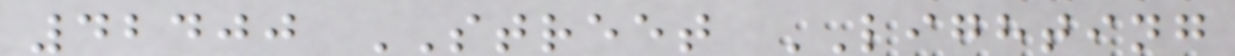42400 STREET LIGHTING
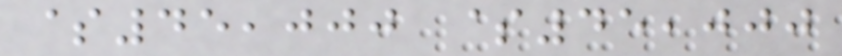$45,000 $45,000
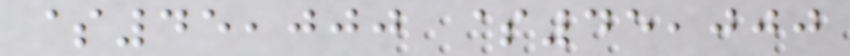$45,000 $45,000
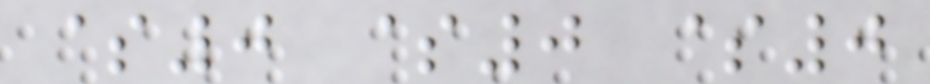$0 $0 $0
